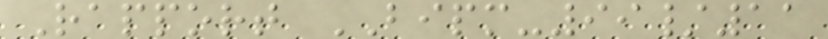Rapport BIPM-99/11
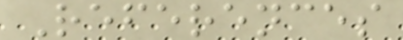References
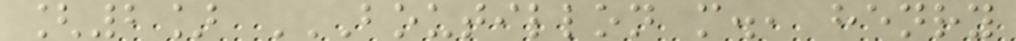[2] BOUTILLON M., HENRY
